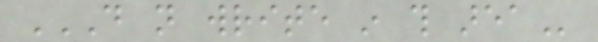DO NOT WRITE IN THIS AREA
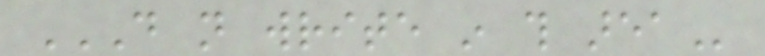DO NOT WRITE IN THIS AREA
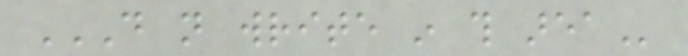DO NOT WRITE IN THIS AREA
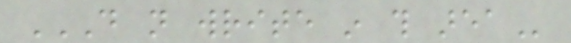DO NOT WRITE IN THIS AREA
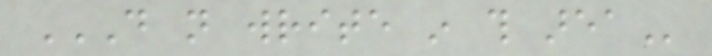DO NOT WRITE IN THIS AREA
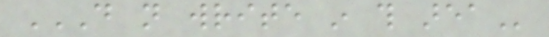DO NOT WRITE IN THIS AREA
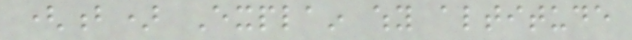(b) Explain why altitude
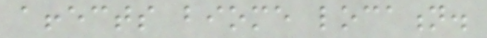affects biome location.
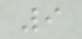9
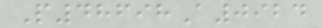P48698A0924
